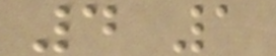4 1
